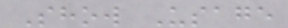Show Usage
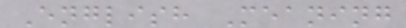English Meaning
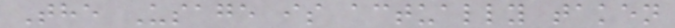The Usage is actually taken
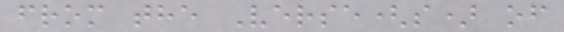from the Verse(s) of
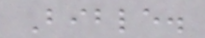Bible.
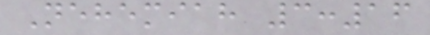Nehemiah 3:16
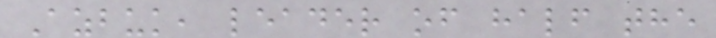Azbuk, leader of half the
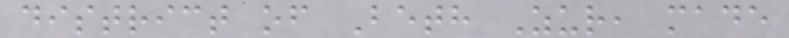district of Beth Zur, made
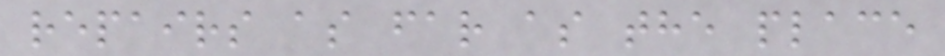repairs as far as the place
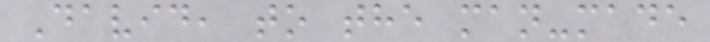David, to the man-made
